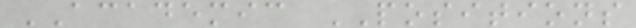ACADEMIC POSITIONS
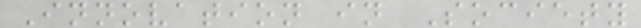Innovation in Society
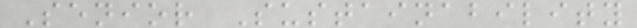Senior Sustainability
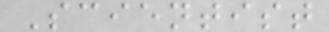Scientist
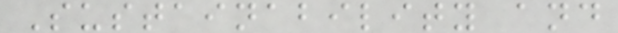Sustainability and
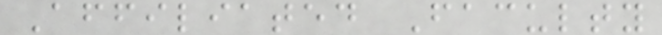Affiliated Faculty
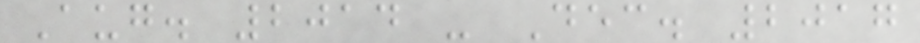Aug. 2014 - Dec. 2017
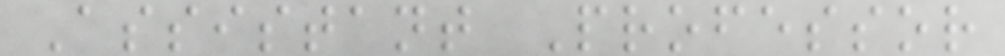Assistant Professor
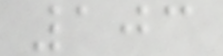103
